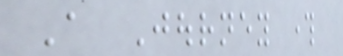A Journey through
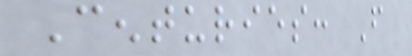Centuries: From
